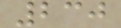230
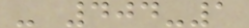- 404-1
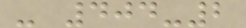- 404-2
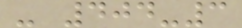- 404-3
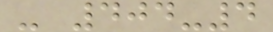- 404-4
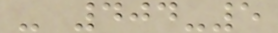- 404-5
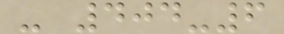- 404-6
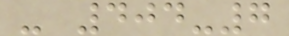- 404-7
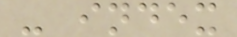- index
